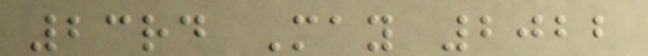23rd May 2022
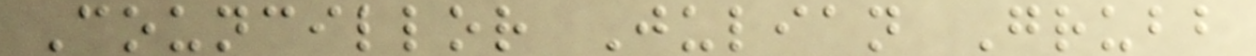Councillor Julian Grubb
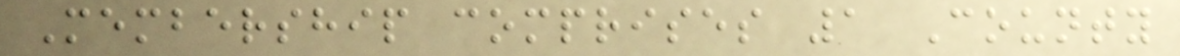Membership comprises 1 County
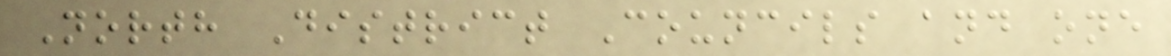North District Councils and one
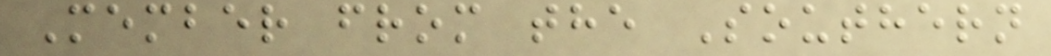Member from the Southern
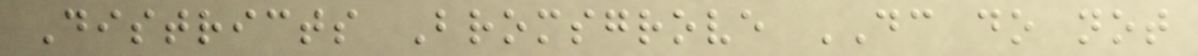Districts Bromsgrove DC do not
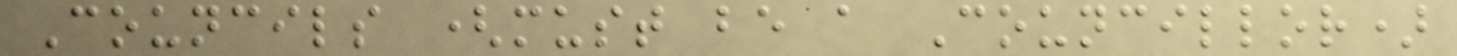Councils (must be a Councillor)
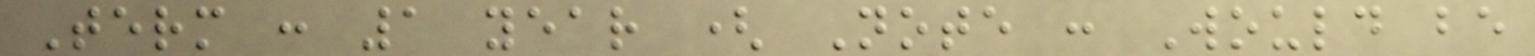Term : 1 year ( Note : Would be
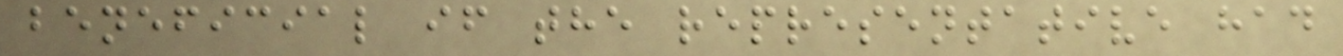beneficial if the representative had
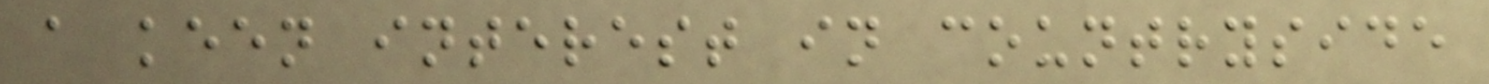a keen interest in countryside
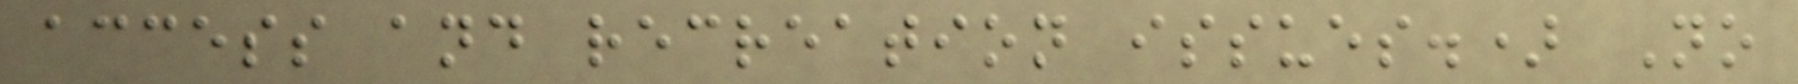access and recreation issues.) No
